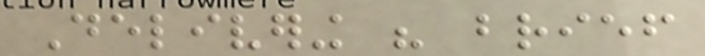Delivering his brief
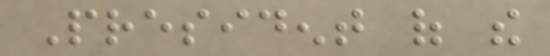President of the
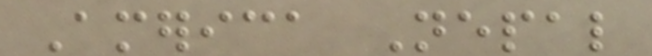America Nepal
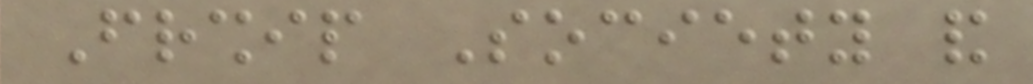Friendship Society and
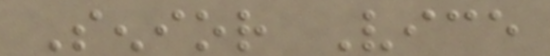Senior Vice
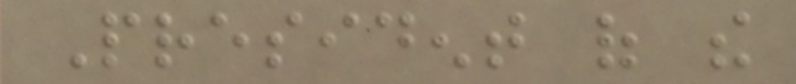President of the
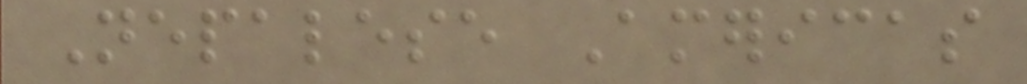Nepalese Americas
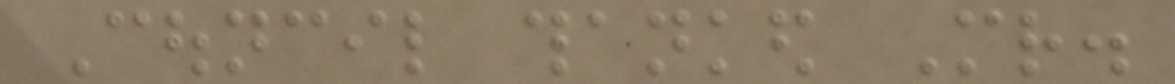Council thanked Mr.
